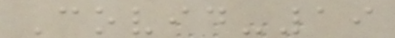Covid-19
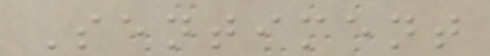Sentiment
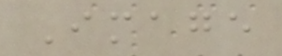Image
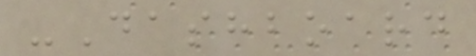-Dashboard
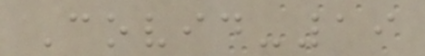Covid-19
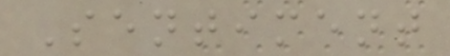Sentiment
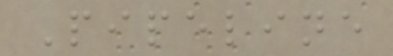Pipeline
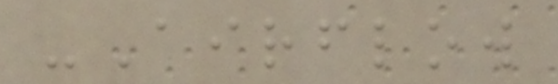-Airflow
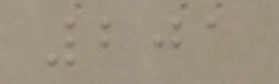201
